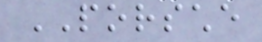PORSCHE
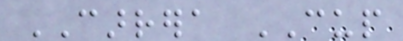CARRERA CUP
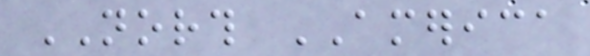NORTH AMERICA
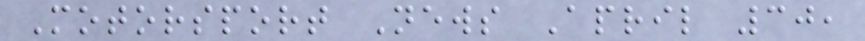Motorsport News April 30,
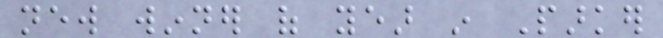new winner of year in Parker
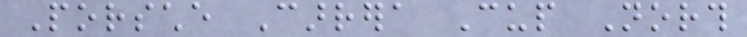Porsche Carrera Cup North
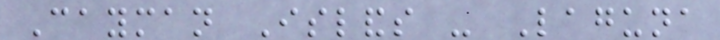Cayman Islands - Laguna
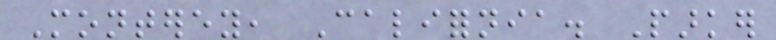Monterey, California. Parker
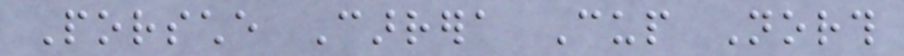Porsche Carrera Cup North
